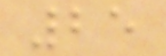25
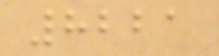8221
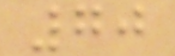70
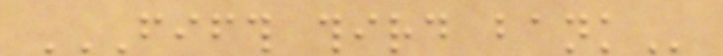FIFTH THIRD BANK
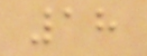18
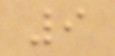9
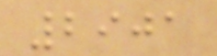2901
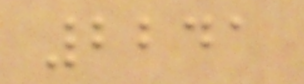2241
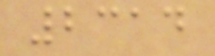2314
